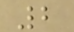2
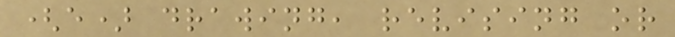(e) drawing, revising or
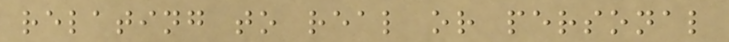relating to real or personal
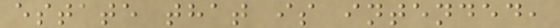estate that is intended,
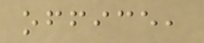office,
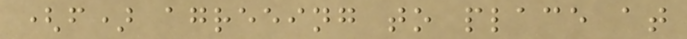(f) agreeing to place at
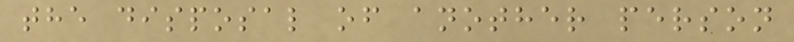the disposal of another person
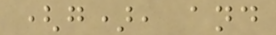(g), and
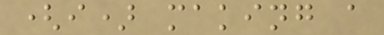(i) making a
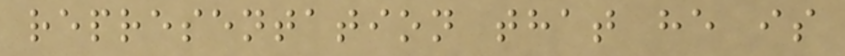representation that he is
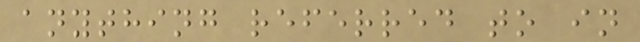anything referred to in
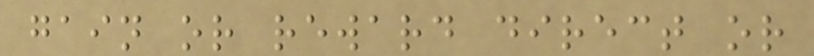gain or reward direct or
